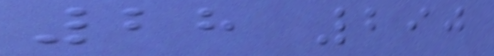28 290
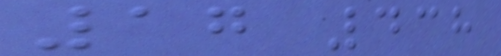17 438
